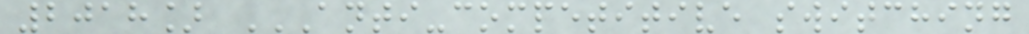2018] ANTI-COMPETITIVE SWITCHING
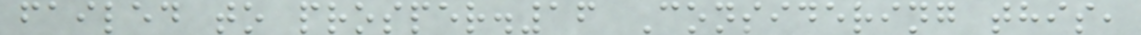failed to prosper.16 Considering this,
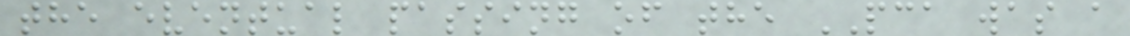the eventual passing of the PCA was a
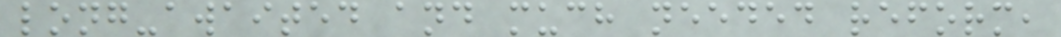long-awaited and much needed reform,
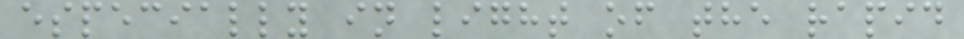especially in light of the rapid
